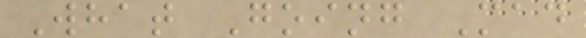What Going Mad
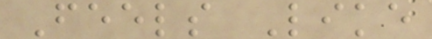Feels Like
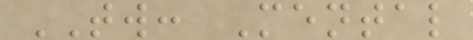TW: Mental
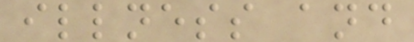illness and
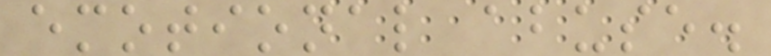emotional abuse.
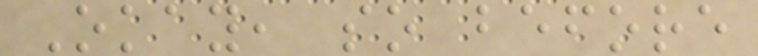Okay, so before
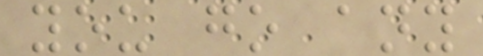you go any
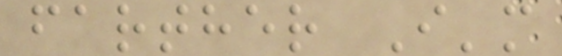farther I'm
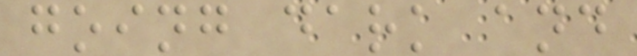going dark and
